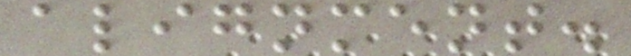alignment.
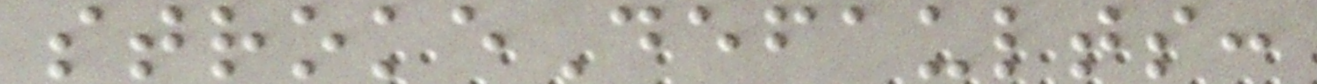strokeDefaults:
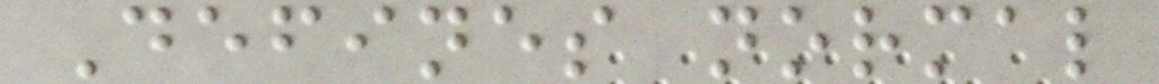Defines normal
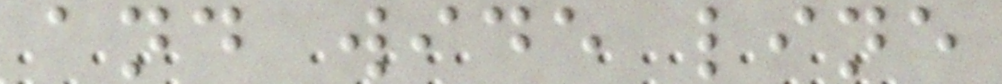and wide line
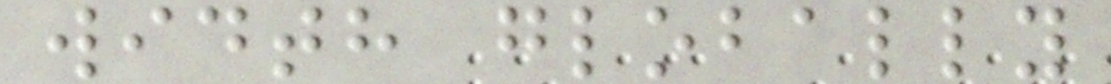width globally
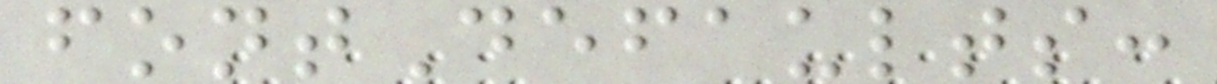fontDefaults:
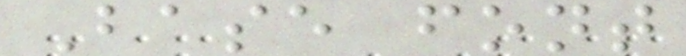Base font
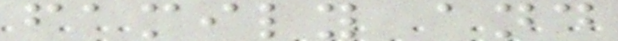family and
